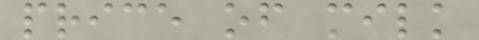price of milk
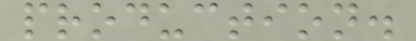production.
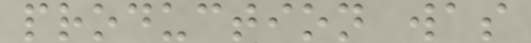production was
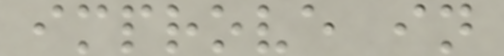improve in
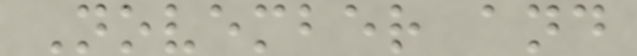November and
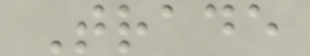Trade
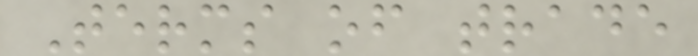Terms of trade
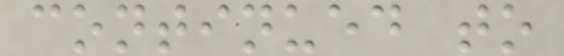continued to
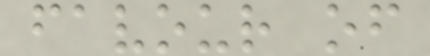favour of
